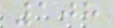108
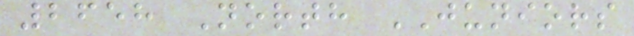2658 North JUNIORS
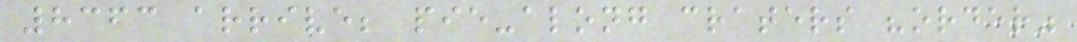8363 arrive; pie-along craters "order"
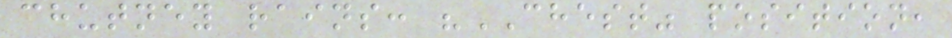chutney rains: "CHEST" position,
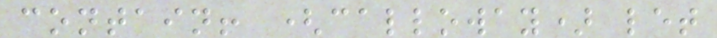contain! (calloway) let
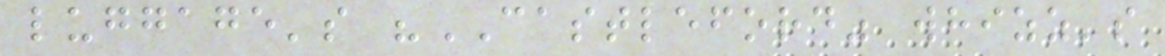luggage's "CASTLEFORD" whizz's
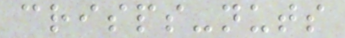crisps-nuts
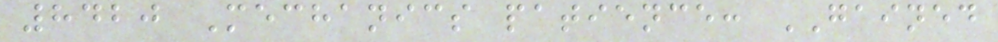8420 Mechanics patience: GAINED
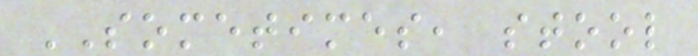SOMETIMES, stool
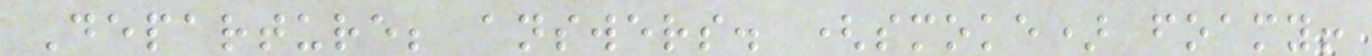Departure; answers. (smoke) foamy!
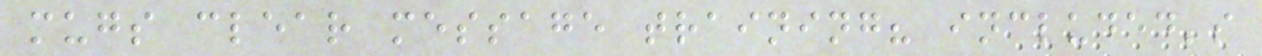mugs clear message training? included's
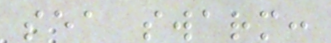sea swarm:
